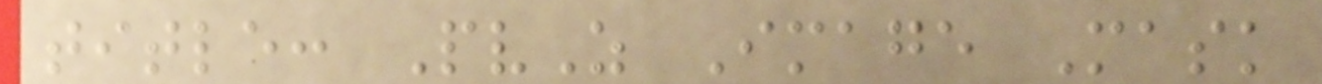title: PvZ Image Mask
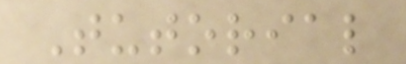Tutorial
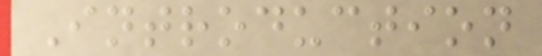Introduction
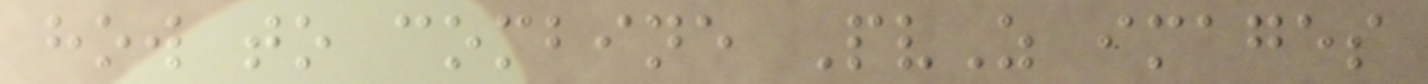how to combine PvZ images
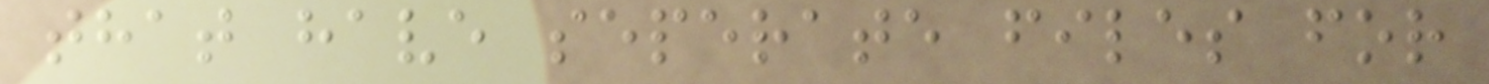that have seperate files for
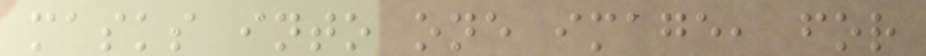masks into one image, for
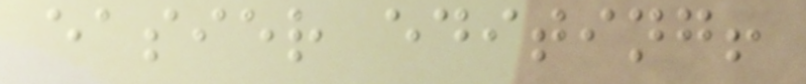easier editing!
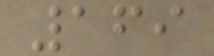169
